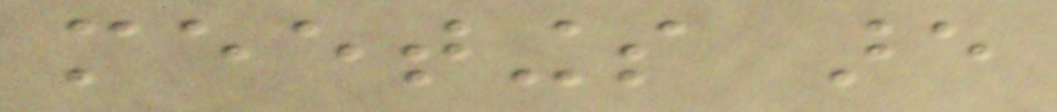meetings are
